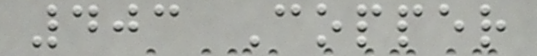403 Copper
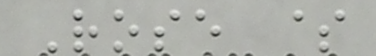Rose $
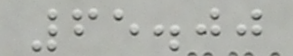65.00
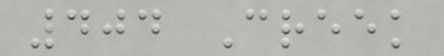404 Creek
